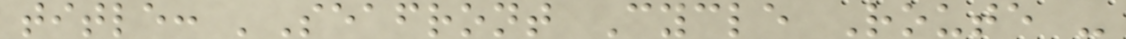title: 'Seafront Cycle Route -
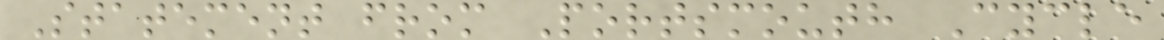Statement from Portsmouth Cycle
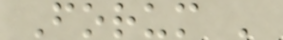Forum '
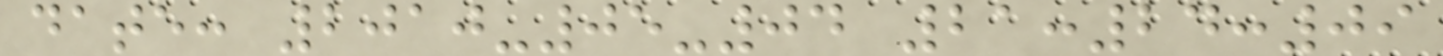date: 2010-05-04 21:24:09
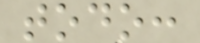todo:
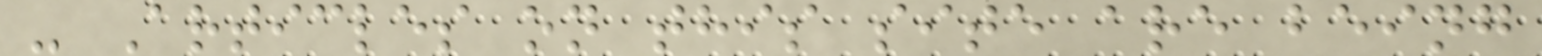- Articles on this site are being
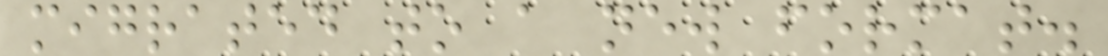migrated to a new format.
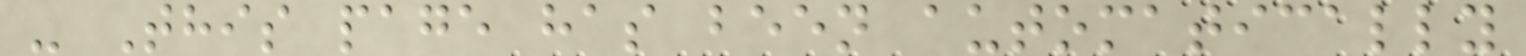- This page has been automatically
